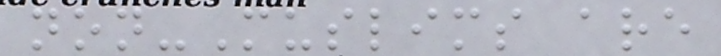non-Muslims are
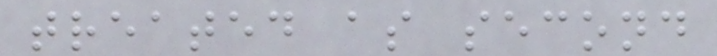treated as second
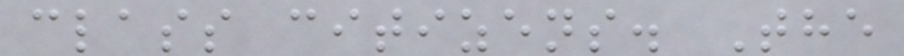class citizens. The
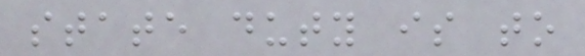state duty is to
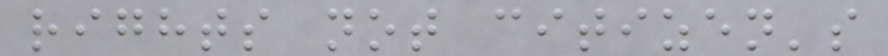rights not citizen's
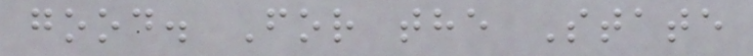good. For the State
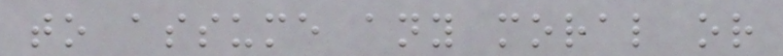to assume any moral or
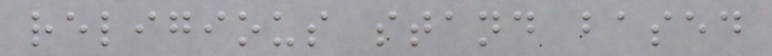religious stand based
